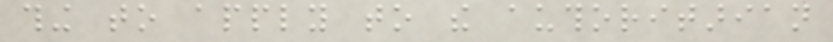thing to apply to the authoritarian
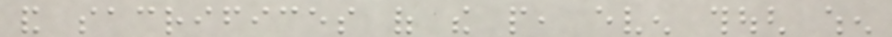and sacrifices of the people, even though when
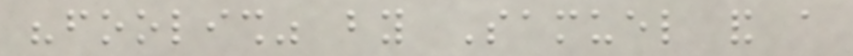"foolish" by Samuel and a
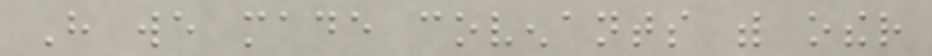Have we made covenants with other
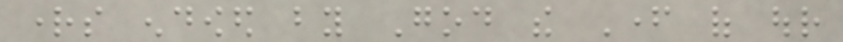rights endowed by God the Father of our
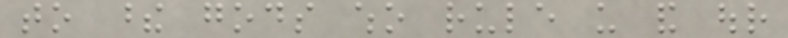to these gods who rule us and our
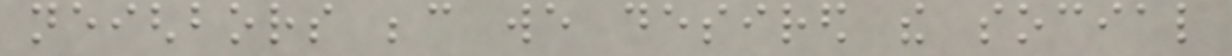neighbors because we desired the social
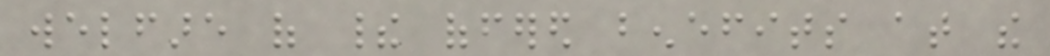welfare of their offered benefits at the
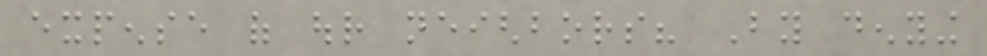expense of our neighbors? By denying
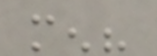men?
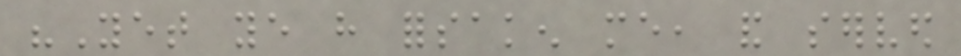"Yet ye have forsaken me, and served
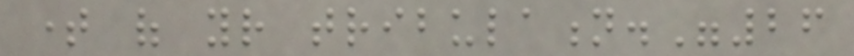time of your tribulation."26
